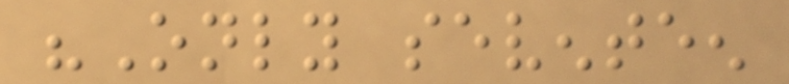"Only seventeen
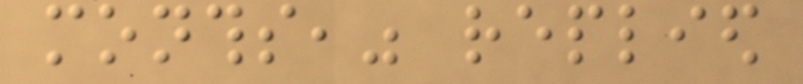months," replied
